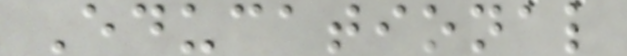Educational
